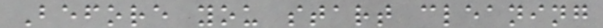Before you start cleaning
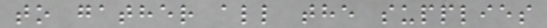to gather all the supplies
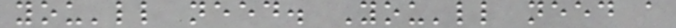you'll need. You'll need a
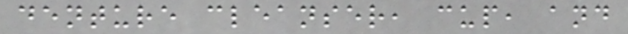denture cleanser, cup, and
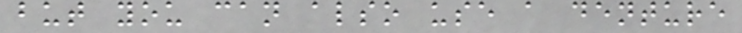but you can also use a denture
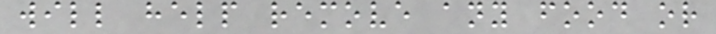will help remove any food or
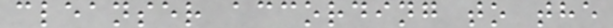cleanser according to the
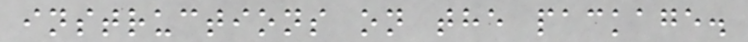instructions on the package.
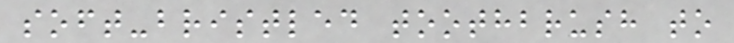soft-bristled toothbrush to
